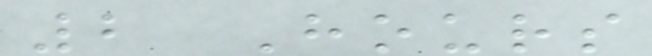2 Hours
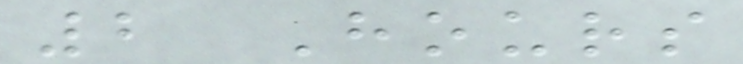2 Hours
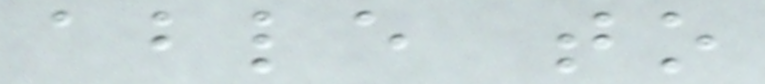able to
